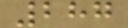287
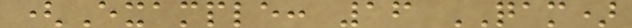(Example: 16 QAM)
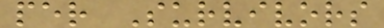per Survivors
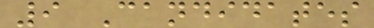9 Candidates
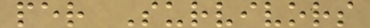per Survivors
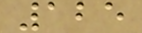125
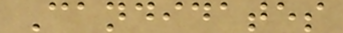Candidates
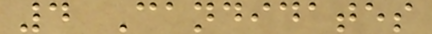4 Candidates
